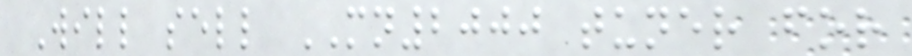Will sell MN2000 tuner for
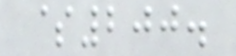$200.
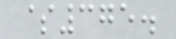$375.
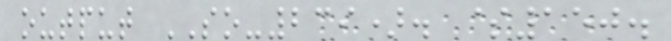output SO-239). $150.
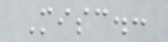Misc.:
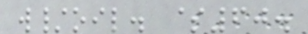w/oil. $60.
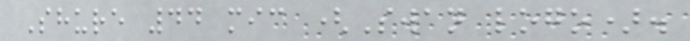Shure 44 mic (Swan logo).
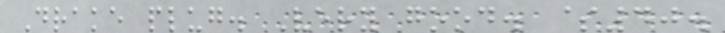Drake plug. Very good. $40.
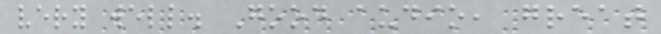very well. Good audio, great
